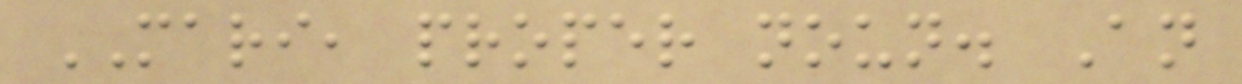MARI, proper noun. An
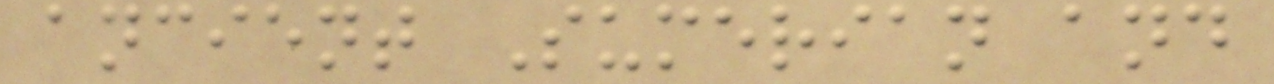ancient Sumerian and
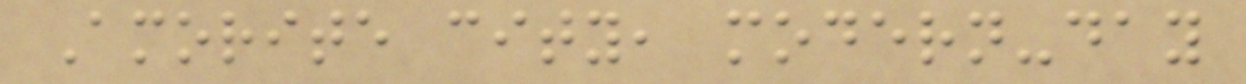Amorite city, modern-day
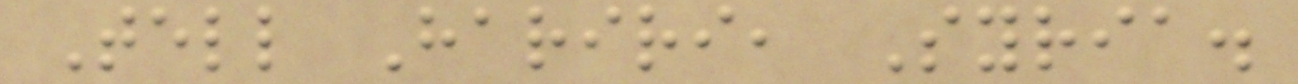Tell Hariri, Syria.
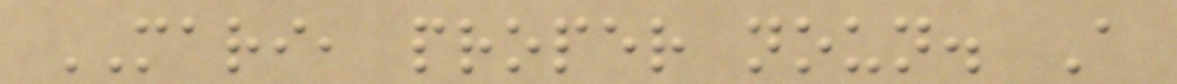MARI, proper noun. A
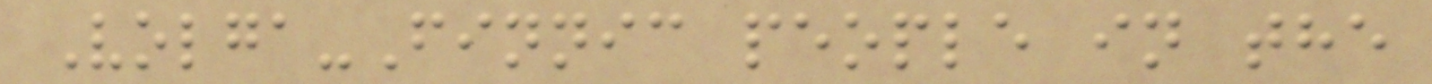Volga-Finnic people in the
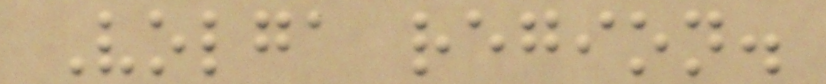Volga region.
